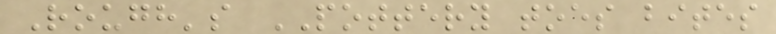Rough's POTTERY toes bites
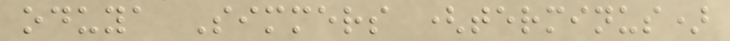oduya Simmers (terminus)
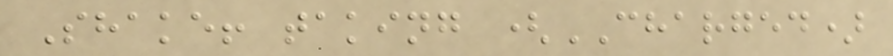Shake! taking (CHARGED)
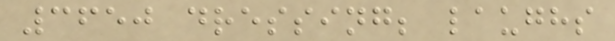3650 dressing; laughs
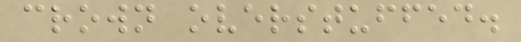crown overstuffed.
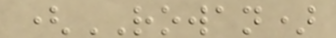(ROWAN)
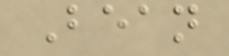Bean
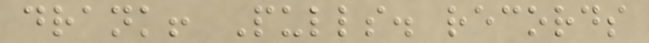drank! Pulls. records
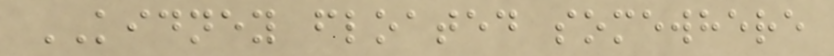KIDNEY floated somewhere
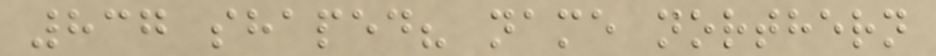837 shaped? name northern
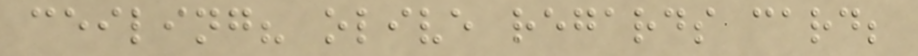ceiling? olive regards card;
